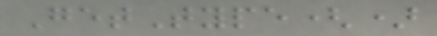GetType()
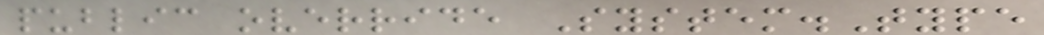public override System.Type
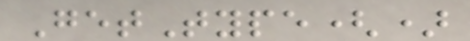GetType()
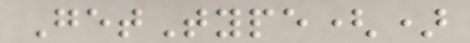GetType()
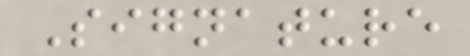Signature
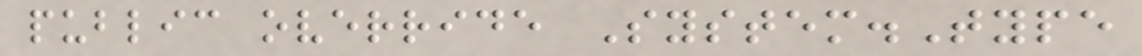public override System.Type
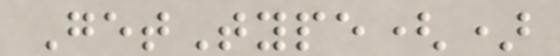GetType()
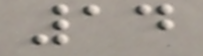14
